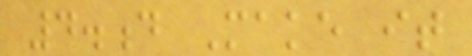4.d Make it
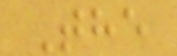The
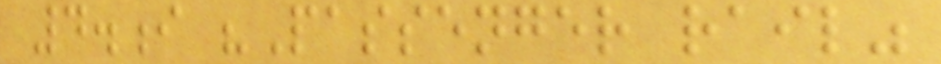4.i "Passenger rail"
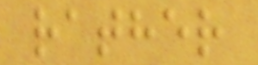rather
